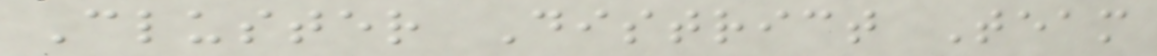Cluster District Team
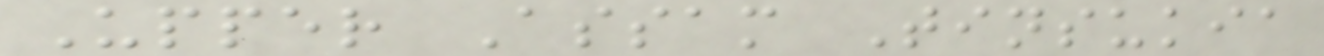Upper Assam Tinsukia
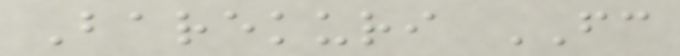Barekuri FC
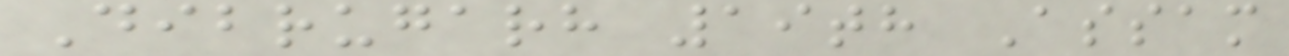Dibrugarh 19th Assam
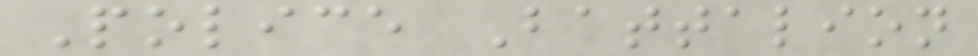Police Battalion
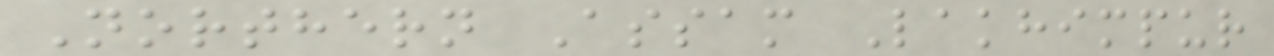Northern Assam Lakhimpur
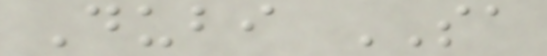Dubi SA
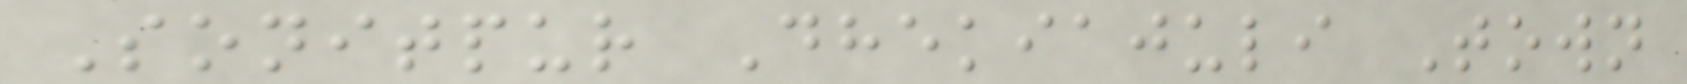Sonitpur Dhekiajuli Town
